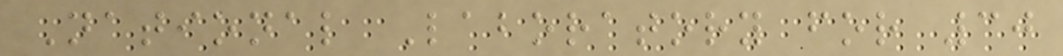National Laboratory for 30
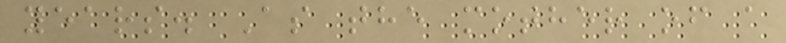years. As the mother of a
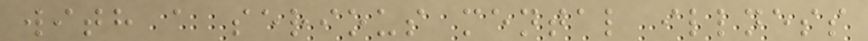with a serious mental illness
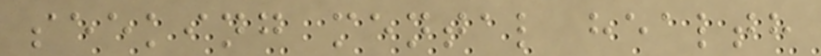seeking mental health
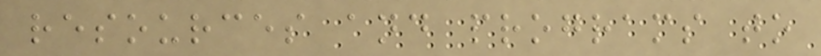resources and programs to
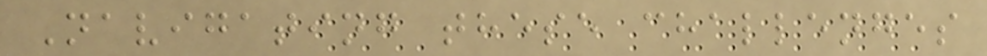Navigating these challenges
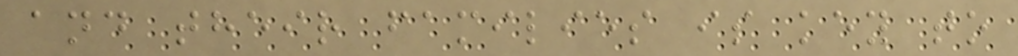and their families is key to
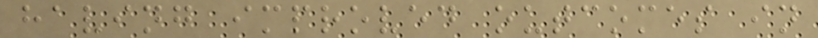having improved outcomes in
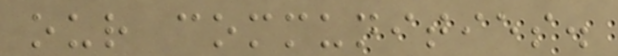our communities.
